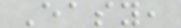Easy,
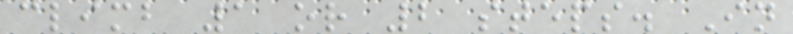climb 1 or 2 steps. In
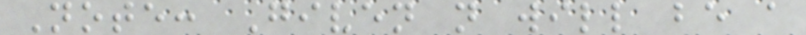Note: Given n will be a
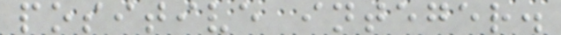positive integer.
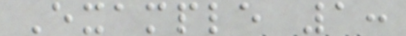Example 1:
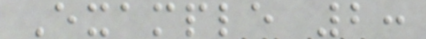Example 2:
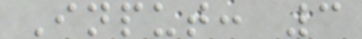Input: 3
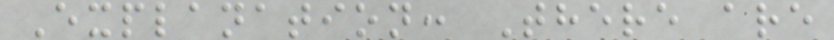Explanation: There are
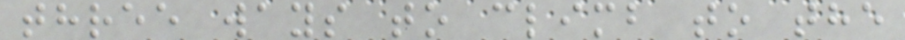three ways to climb to the
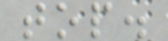top.
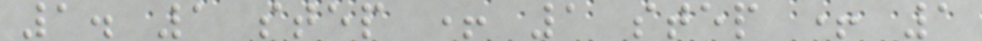1. 1 step + 1 step + 1
